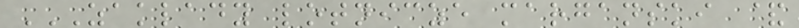ZAKLADY LOTNICZE MARGANSKI &
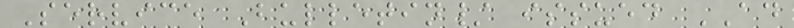Service Bulletin/ issued AD
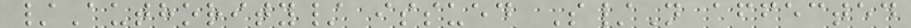/Authority/ issued S/N affected
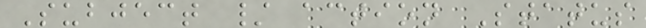Subject / action Status
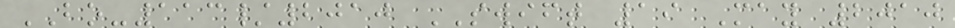BO-113/2010 SWIFT 19 May 2010
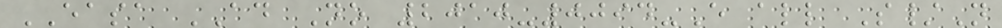EASA AD No 2010-0094-E all S/N
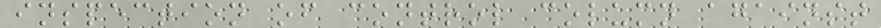inspection of control column against
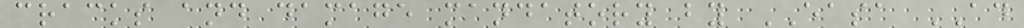cracks and damage mandatory by EASA AD
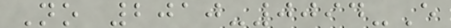No 2010-0094-E
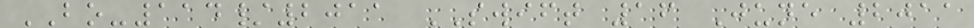BO-114/2011 SWIFT 16 June 2011
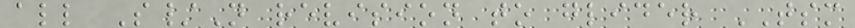all S/N revision to glider TSM
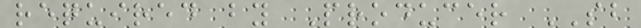required by Producer SB
